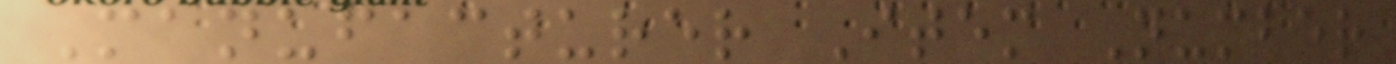Manufacturer Item Number
